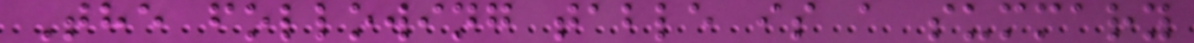The following table is a summary
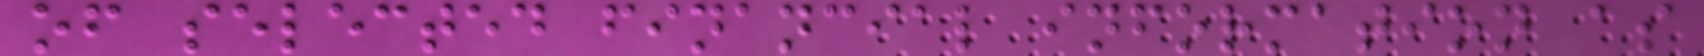of selected financial information as
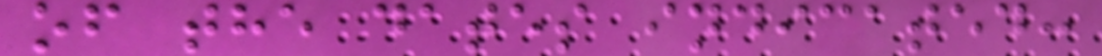of the dates indicated:
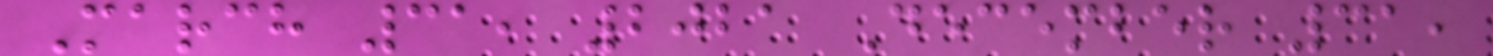March 31, 2021 December 31,
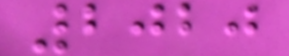2020
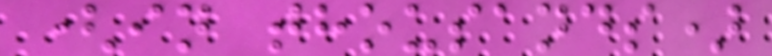(in thousands)
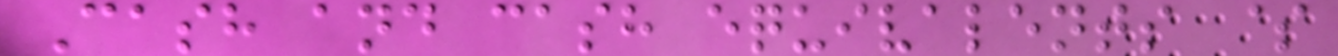Cash and cash equivalents $
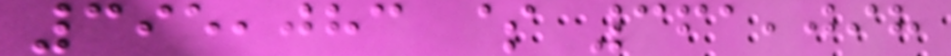395,083 $ 361,098
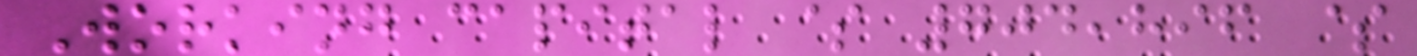Working capital $ 704,896 $
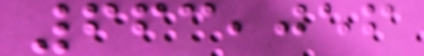663,056
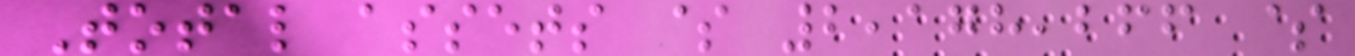Total assets $ 2,178,266 $
